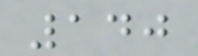140
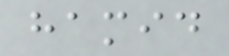hamid
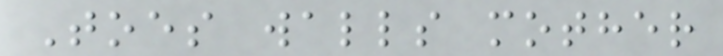Toes walls mother
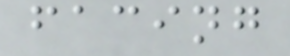facing
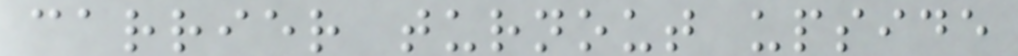carrier turnout upside
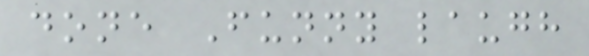done Funny laugh
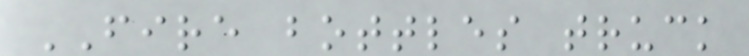FIRE bottles truck
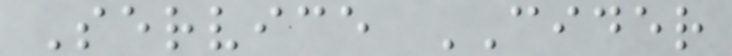Service CIDER
